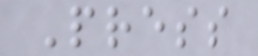Press
